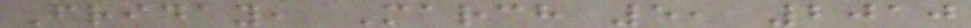Friday, March 5, 2010
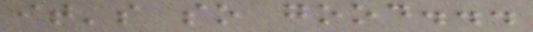it's so good...
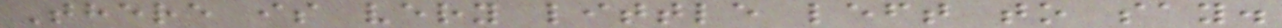There is very little left to say.
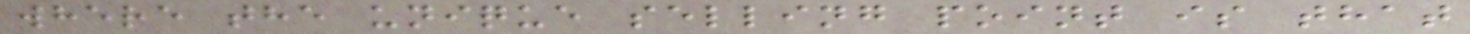where the unique selling point is that
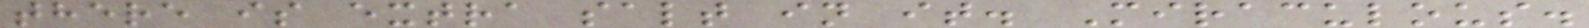there is extra salt in it. Miraculous.
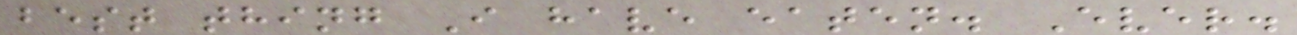best thing I have eaten. Ever.
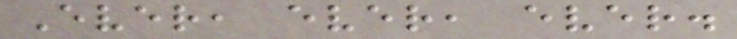Ever, ever, ever.
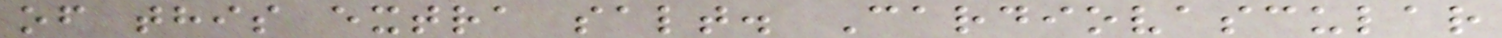of this extra salt. Cardiovascular
